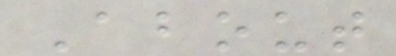About
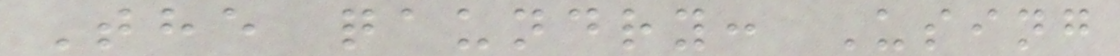The qaundry: Using
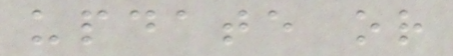update or
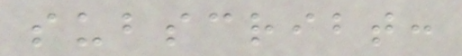subscribt:
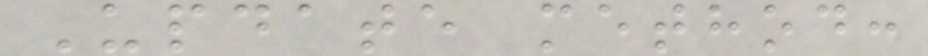Update method:
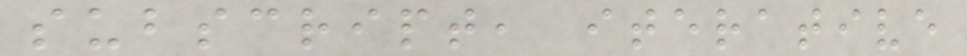subscript, iterative
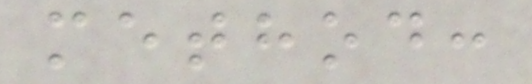method:
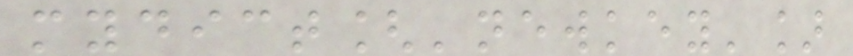mydict['newkey']
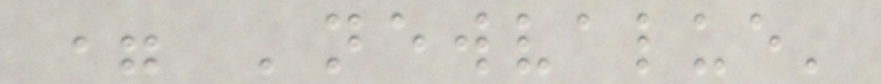= 'newvalue'
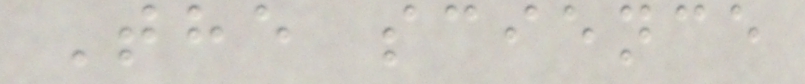The science
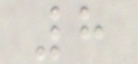8
